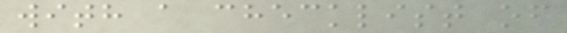with a checklist of
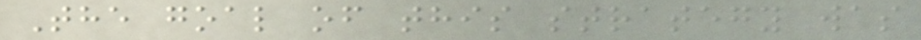The goal of this strategy was
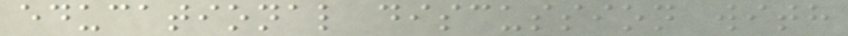educational discussion with
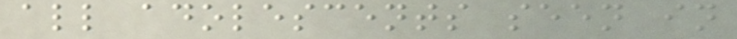all adolescents seen in
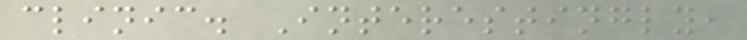clinic. Interestingly,
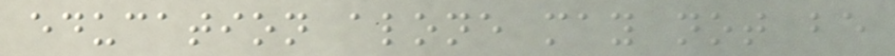education alone may not be
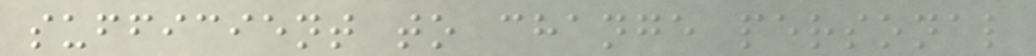sufficient to change personal
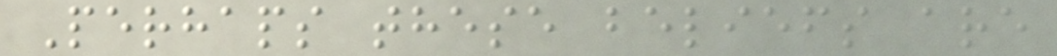Perhaps these beliefs are
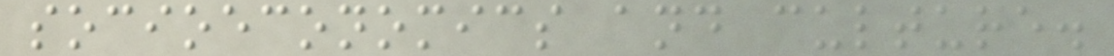socioeconomics and culture.
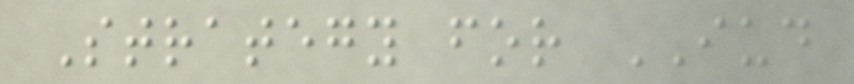Strategy for IUD
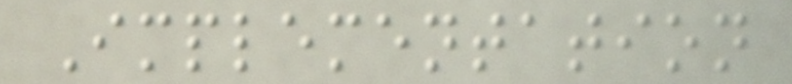Implementation
